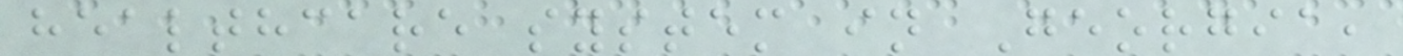healthcare system in Georgia,
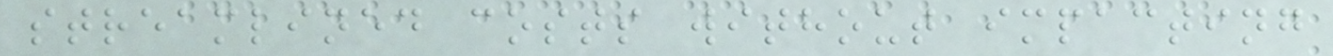streamlined costs without impacting
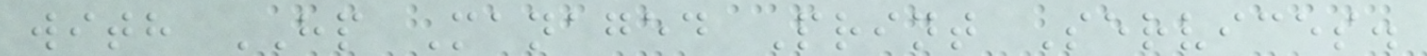with HP Managed Print Services.
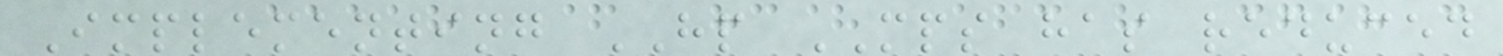Implementing HP MPS has reduced
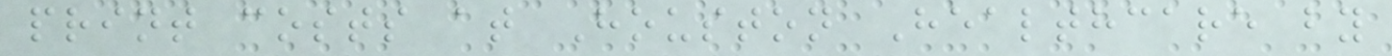print costs at Houston Healthcare by
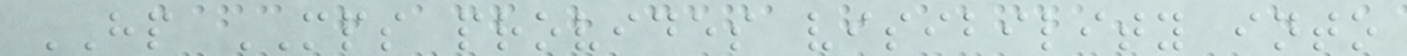HP MPS provides visibility into
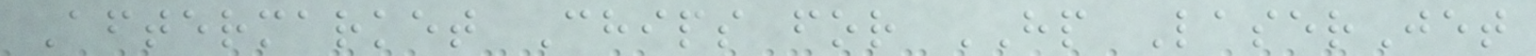Aftermarket Chips for HP LaserJet
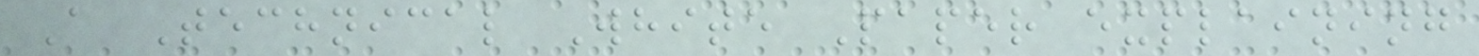A Technical White Paper explaining
